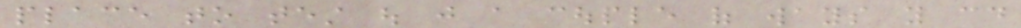place to test out just a couple of ways you could
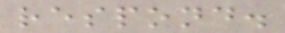respond.
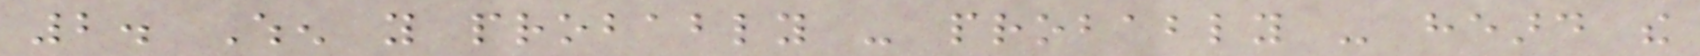2. When you probably - probably - heard the
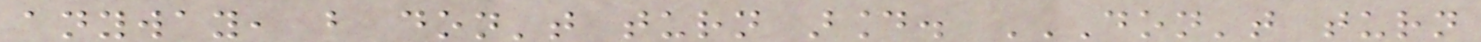anyway, but don't turn around. DON'T TURN
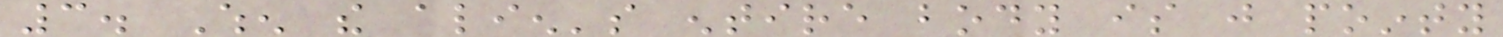3. When the alien's entire body is just pointy
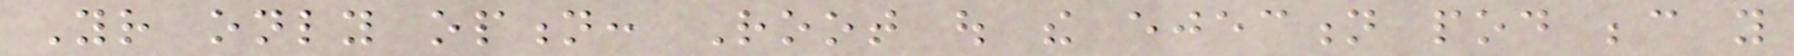Your only option: Root out the ejection pod because you
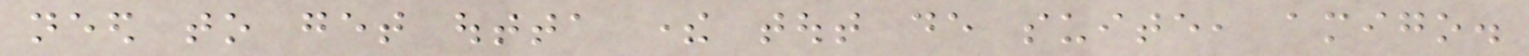need to get outta there tout de suite, amigo.
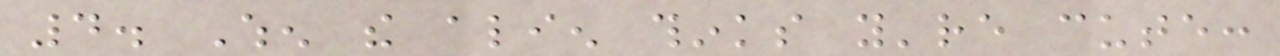4. When the alien thinks you're cute:
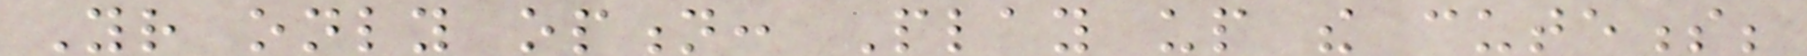Your only option: Play up the cuteness;
